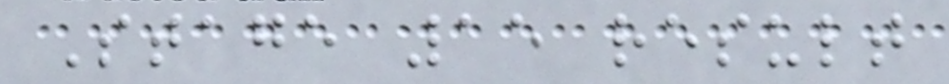Stage 15 result
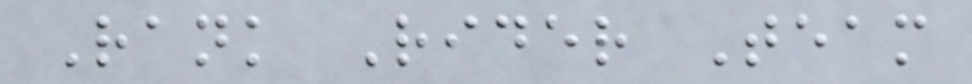Rank Rider Team
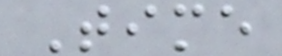Time
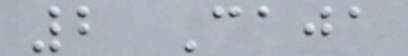2 Caja
